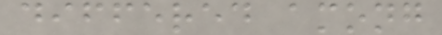differed among
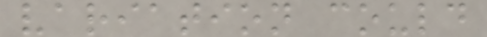variation could
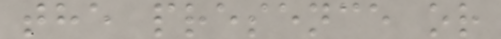the presence or
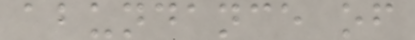abundance of
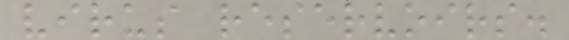virus reservoirs.
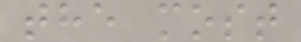the most
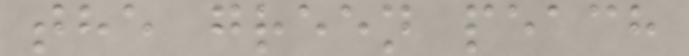the green peach
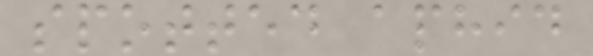spotted aphid
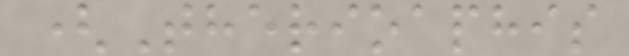(Therioaphis
